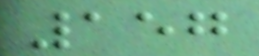157
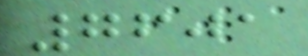7601
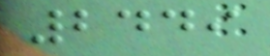2449
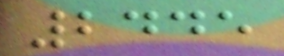2445
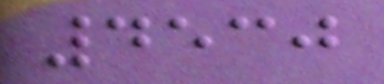4530
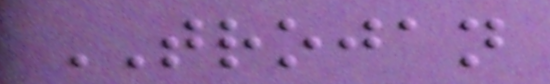TROJAN
